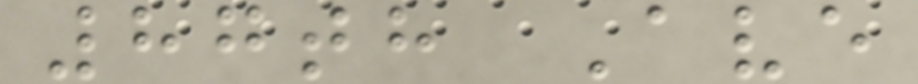87th Ave
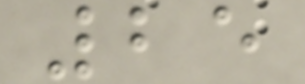25
